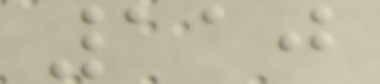110
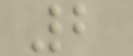2
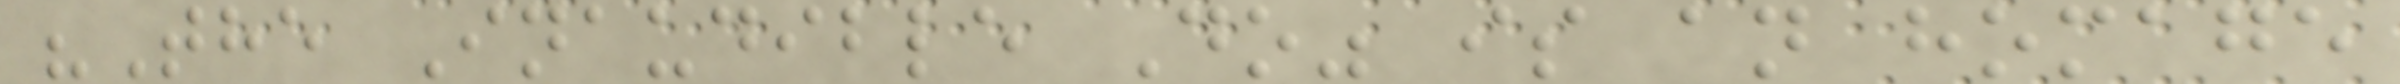"The Inaudible Do" is an homage
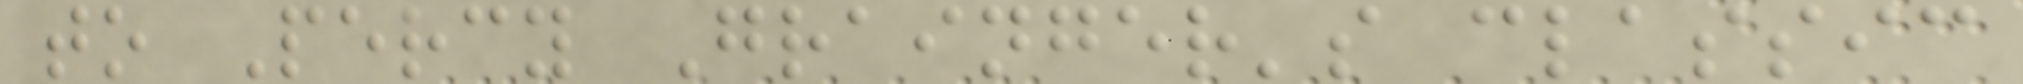to Percy Grainger's classic
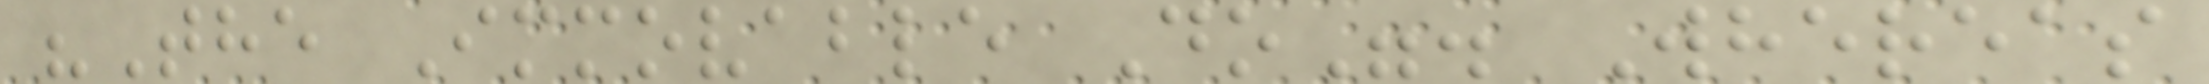"The Immovable Do". Whereas
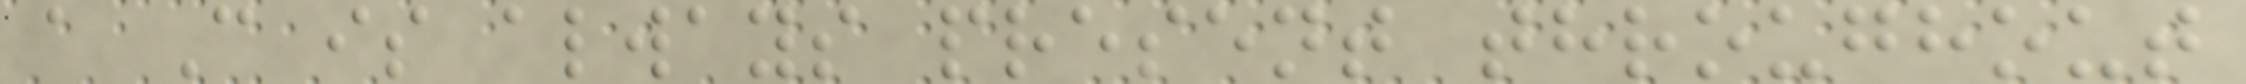a C is always present throughout
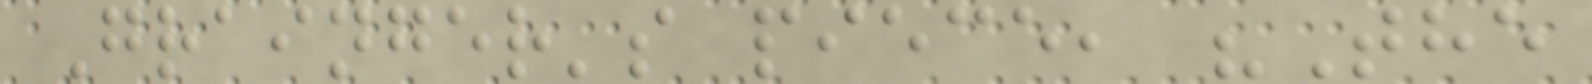Grainger's piece, "The
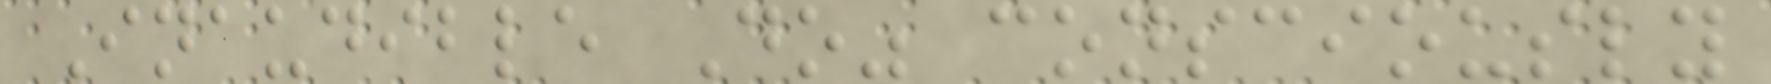Inaudible Do" consciously
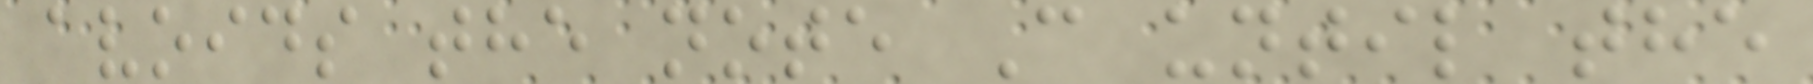avoids the note C until the
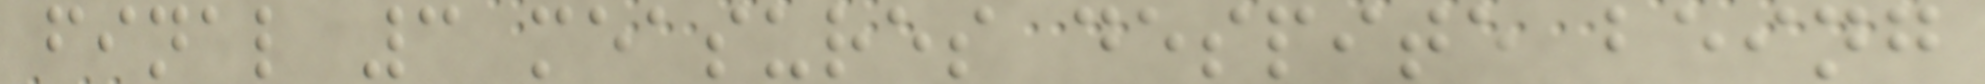final 3 measures despite being
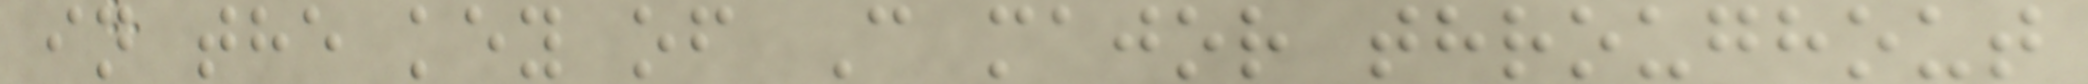in the key of C major throughout
